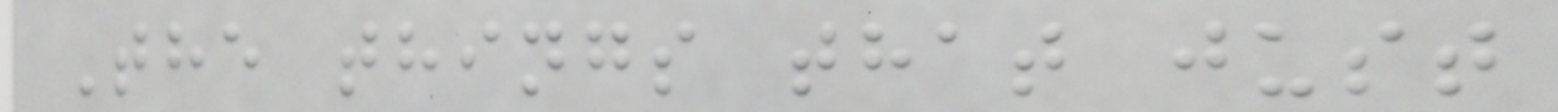The things that just
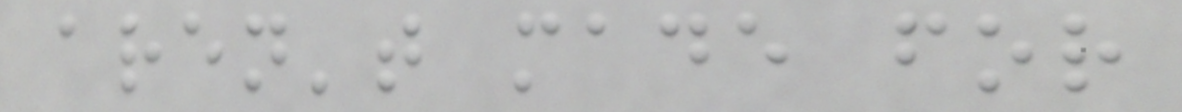aren't made for
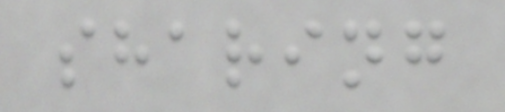sharing
